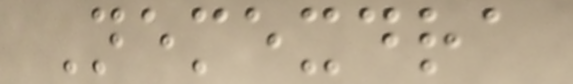Nemexdra
